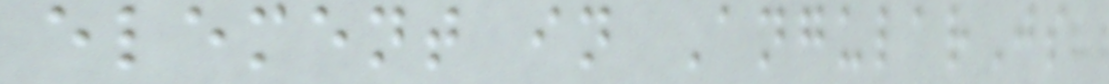element in AngularJs
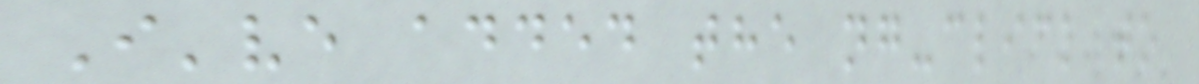I've added the ng-click to
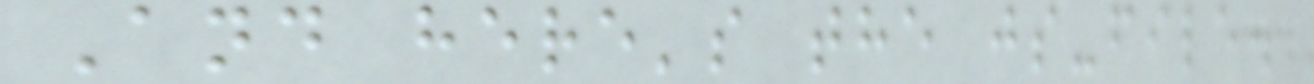And here's the js-file.
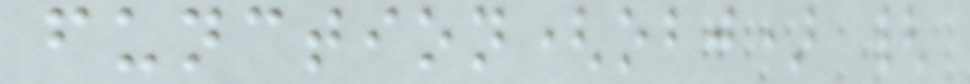function(obj) {
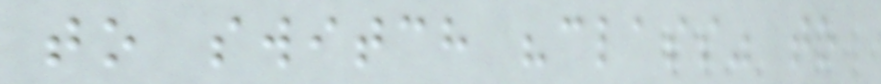to switch "class" to
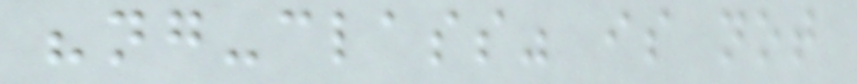"ng-class" is not
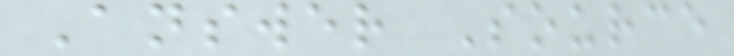Answer Source
